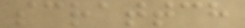scrattch
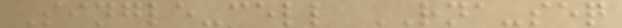Single-cell RNA-seq
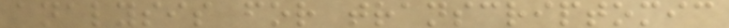analysis for transcriptomic
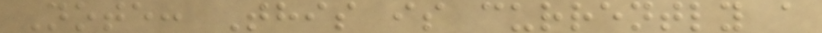Note: This is currently a
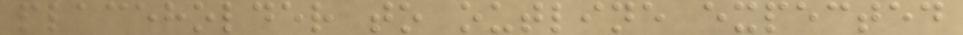placeholder to outline expected
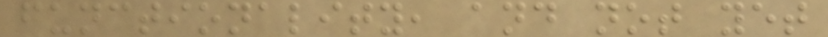functionality, and not yet
